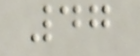47
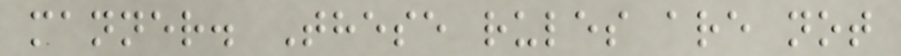manner. These rules are not
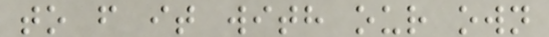to f it with our own
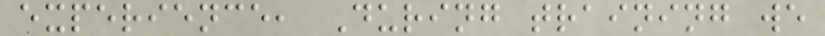experience, During training we
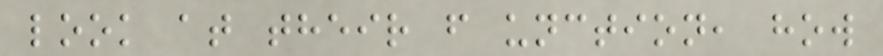look at their f unction, how
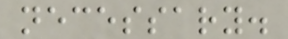necessary.
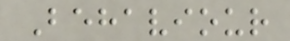Behaviour
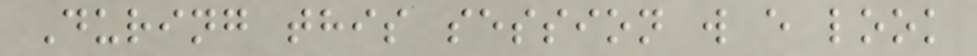During this session w e look
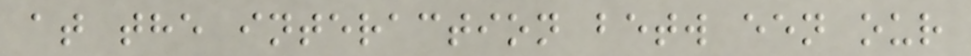at the interaction betw een our
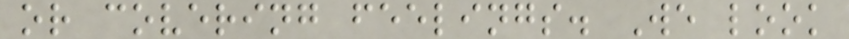or covering feelings. We look
